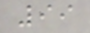99
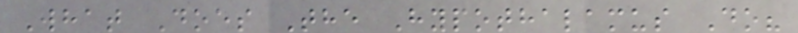What Does The Hypothalamus Do?
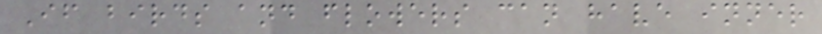If birds and flowers can have inner
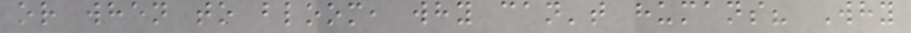or when to bloom, why can't humans? Why
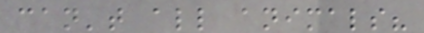can't all animals?
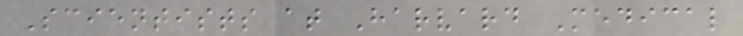Scientists at Harvard Medical
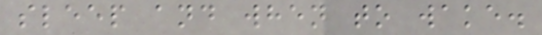sleep and when to wake.
